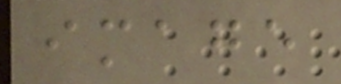image
